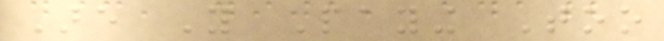Are You Paying Too
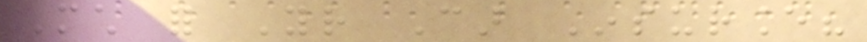Much for Your Car Insurance?
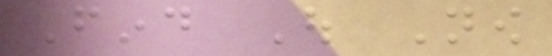Find Out Now
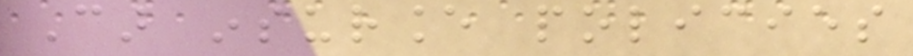Car insurance policies
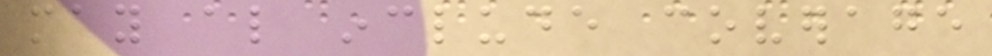may also include coverage
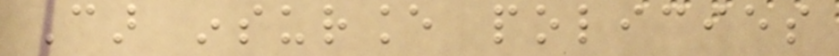Car insurance policies
